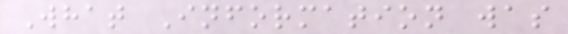What Information was
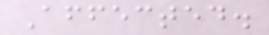Affected.
